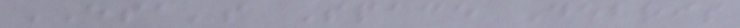ESA's Space Debris
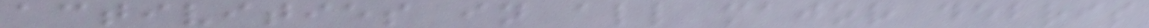activities in all major debris
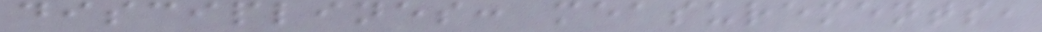disciplines: measurements,
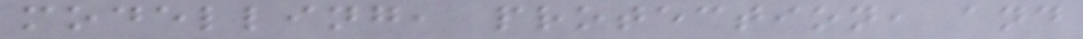modelling, protection, and
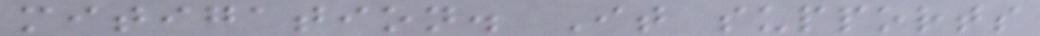mitigation. It supports
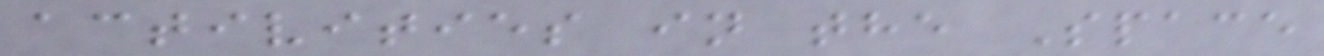activities in the Space
